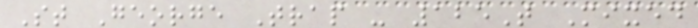St George Trap - 125T Mixed
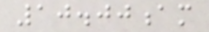10.00am
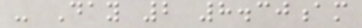- Day 2 8.30am
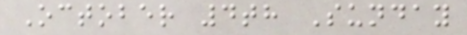October 4th Sunday
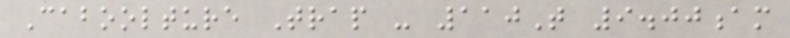Caboolture Trap - 110T 9.00am
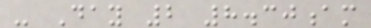- Day 2 8.30am
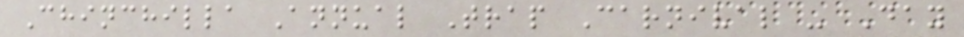Chinchilla Annual Trap Carnival - Day
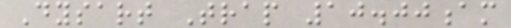Dysart Trap 10.00am
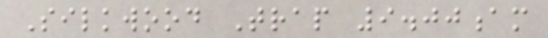Silkwood Trap 9.00am
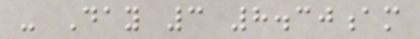- Day 3 8.30am
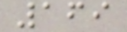169
